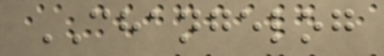CHANGELOG
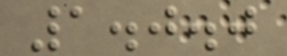1.0.0
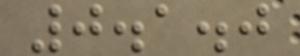0.1.0
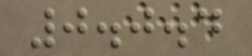0.0.4
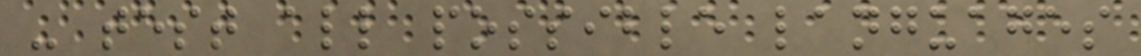- test all possible languages
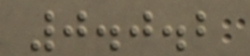0.0.2
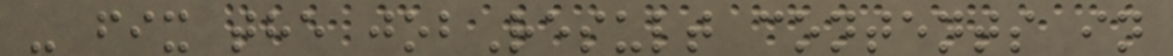- fix the jobResult contents in
